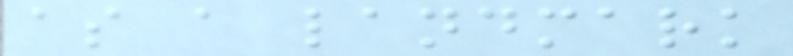as a landmark
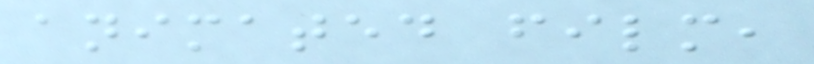animated film,
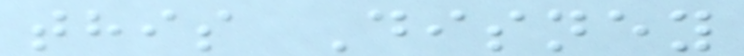this Disney
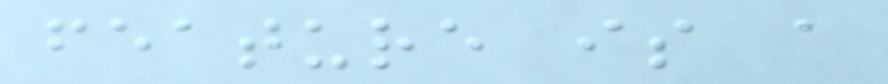feature is a
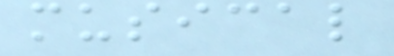musical
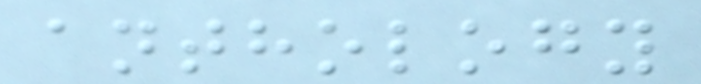anthology
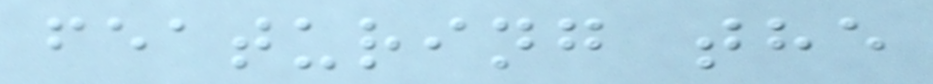featuring the
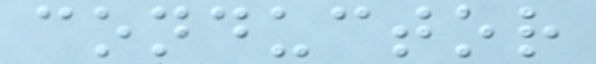conductor
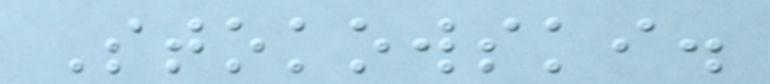Stokowski.
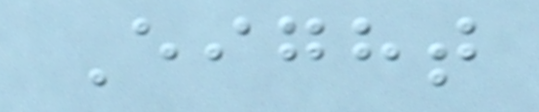Eight
